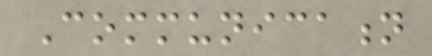Communication
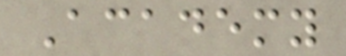Academy
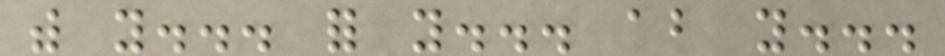with you... for you... about you...
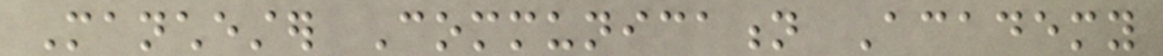Manchester Communication Academy
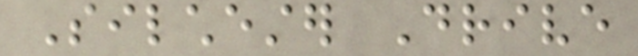Silchester Drive
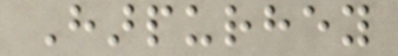Harpurhey
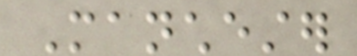Manchester
